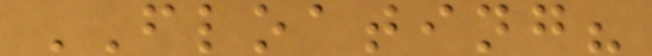FLOATING?
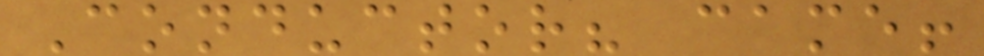Conductor? came!
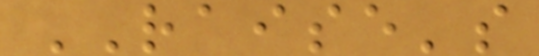RAISE's
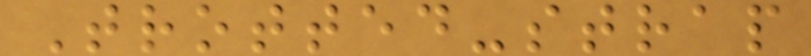Trotted-strap
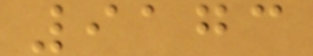9173
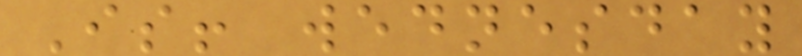Is! wednesday
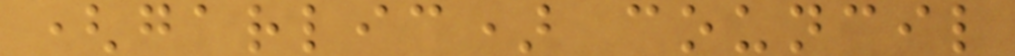(garlic) council
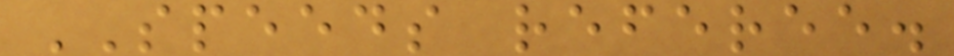SPEEDS referee.
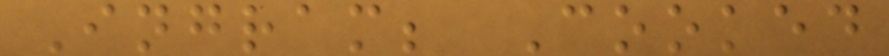Ingram; Cooked
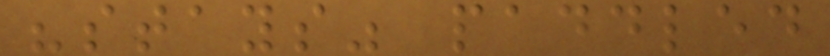"stays" paddled
